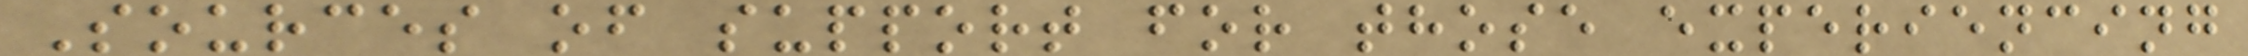Sources of support for those experiencing
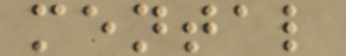mental
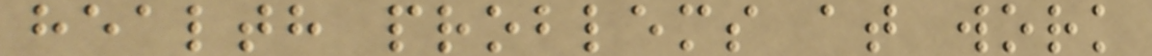health problems at work
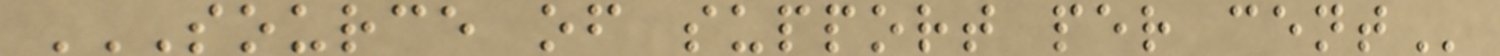SOURCE OF SUPPORT PER CENT
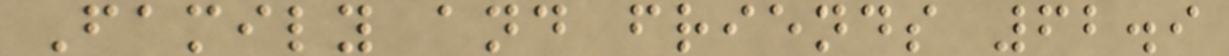Family and friends 62.9
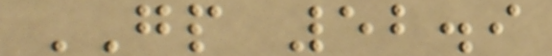GP 52.9
